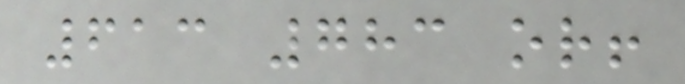613 783 or!
